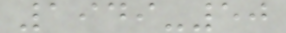1949-50
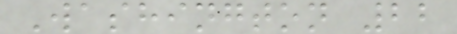Washington 22
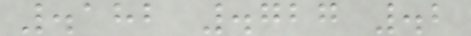.182 .727 .2
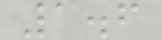1.6
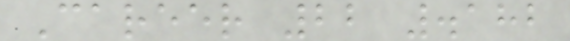Career 22 .182
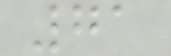71
